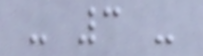- 3 -
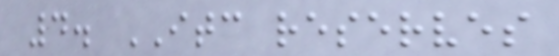4. ITC reserves
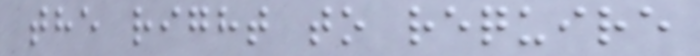the right to require
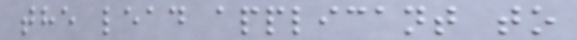the lead applicant to
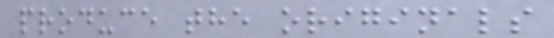produce the originals
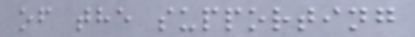of the supporting
